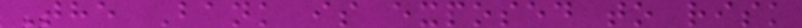The Bank is exposed to risk
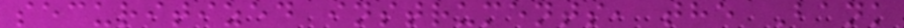securitized instruments, the Bank
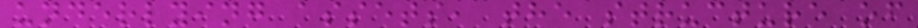underlying assets, the structure of
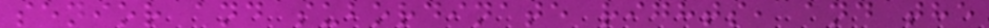senior and subordinate rights, and the
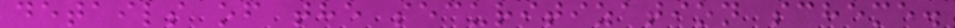details of the securitization scheme.
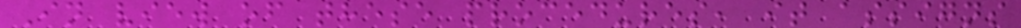In view of these procedures, it assigns
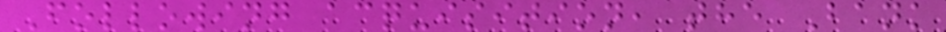Following acquisition, the Bank
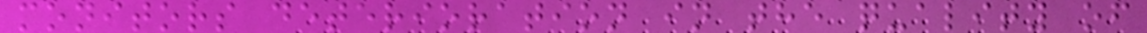monitors deterioration in the quality of
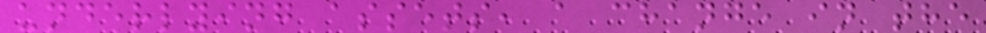underlying assets, a change in the
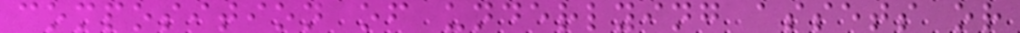composition of underlying assets or
